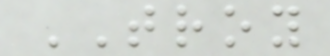TROY
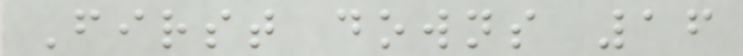First downs 16
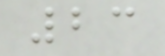23
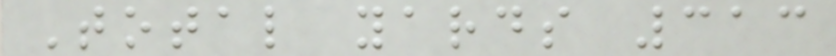Total yards 313
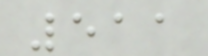511
